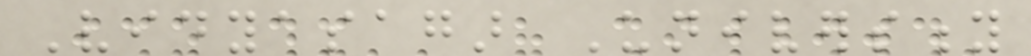Vidyasagar University
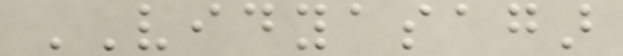VIDYASAGAR
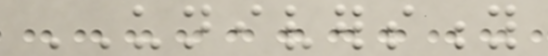UNIVERSITY
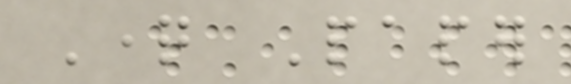Question Paper
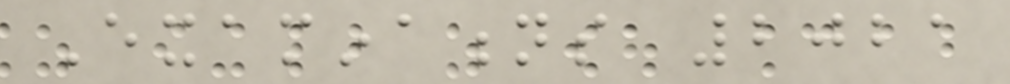Examinations 2021
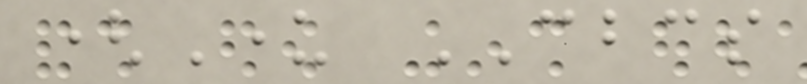(Under CBCS
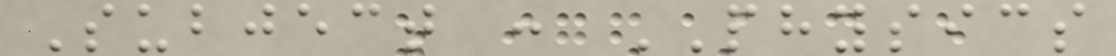Subject : PHYSICS
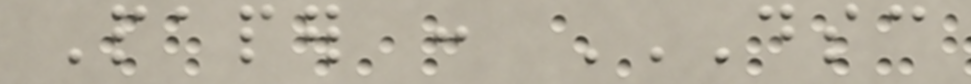Paper : DSC
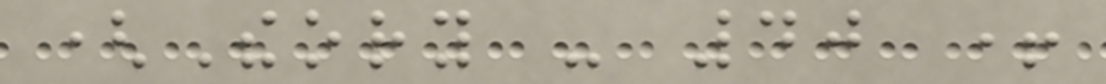(Theory - 40 +
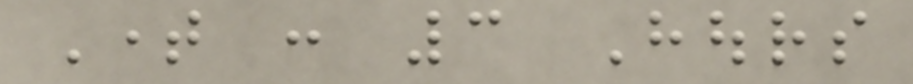Time : 3 Hours
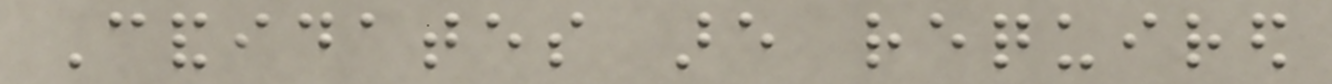Candidates are required
